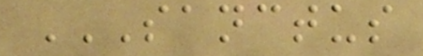SANCTUS
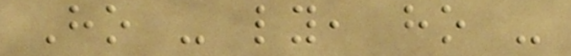Ho - ly, ho -
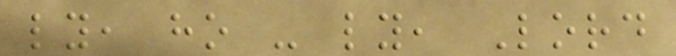ly, ho - ly, Lord
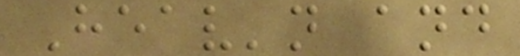Heav'n and
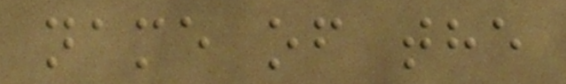name of the
